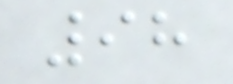98
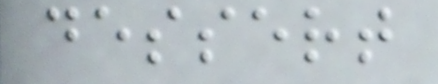dessert
